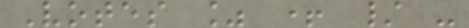Votes % + / -
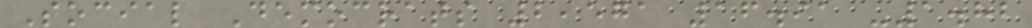Social Democrats 2,571 16.91 -1.82
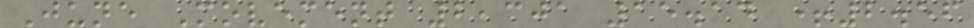June Movement 2,301 15.14 +2.56
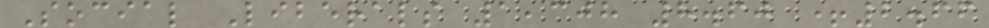Social Liberals 1,308 8.60 +2.66
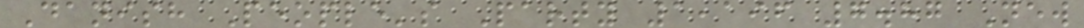Danish People's Party 1,196 7.87 New
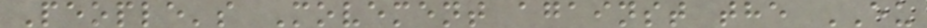People's Movement against the EU
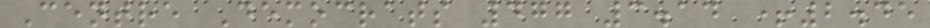Centre Democrats 477 3.14 +2.45
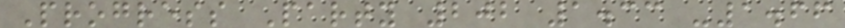Progress Party 202 1.33 -1.66
